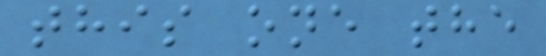this one the
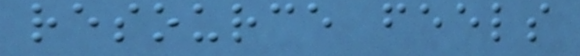resource feels
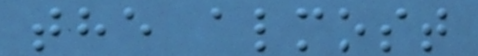the almost
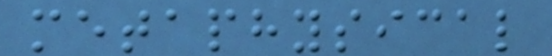metaphysical
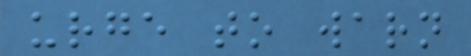urge to warn
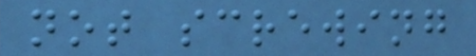not screwing
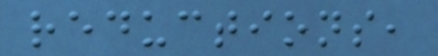reductions,
